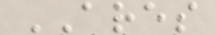ARES
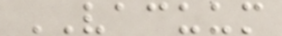VACUUM
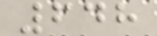648
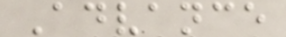Advance
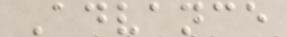Advance
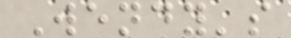Wendy's
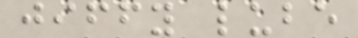jiffy lube
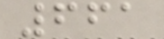661
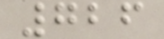726
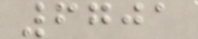6701
